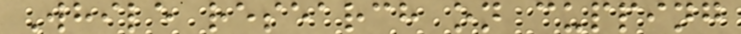While research on cupping
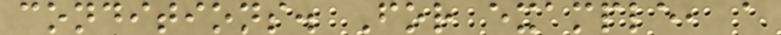conditions. For example, a
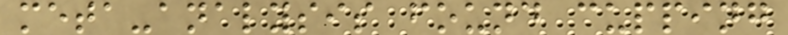meta-analysis found cupping
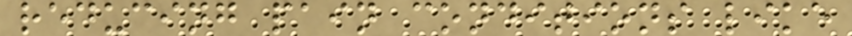reducing pain conditions like
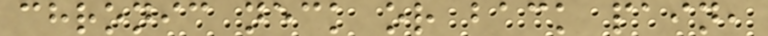chronic neck or back pain,
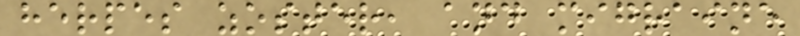herpes zoster, and migraine
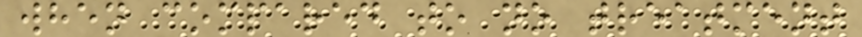when compared to no treatment
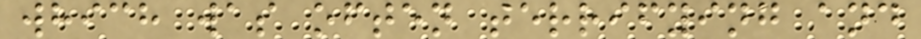which was often terrifying and
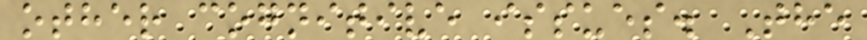other cognitive issues. The
